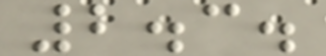2.3.
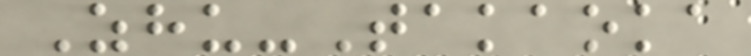Zhu-Takaoka
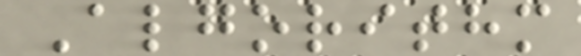Algorithm
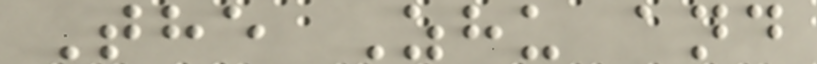The Zhu and
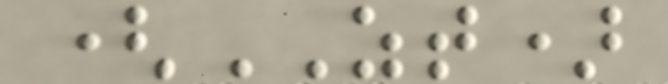(ZT)
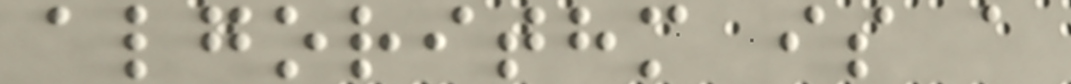algorithm is a
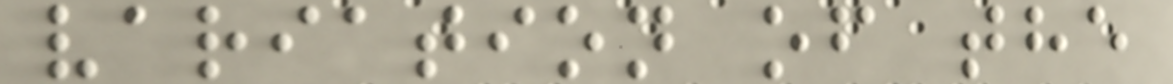variation of the
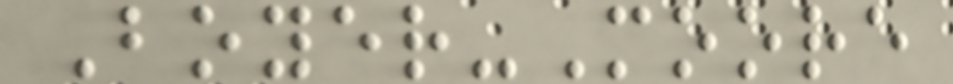Boyer-Moore
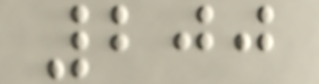200
